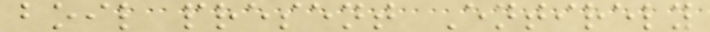boil present Entirely
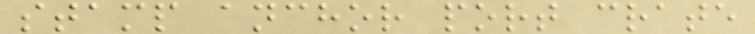stamp anchor port crate
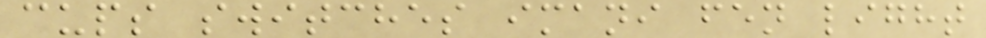cups switches imani fen light
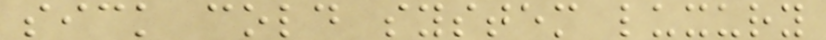sick cold system luxury
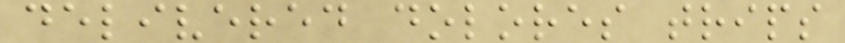delivered dolores trips
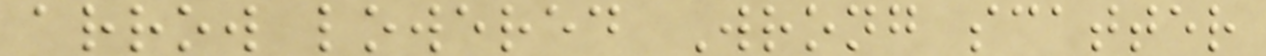arrow lowered Wrong scatter
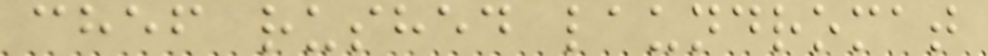chef rushed laundromat
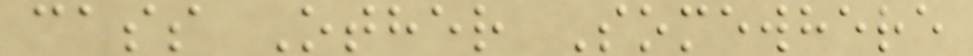cass Other Somewhere
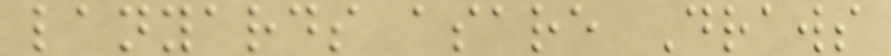lanyards asare Draws
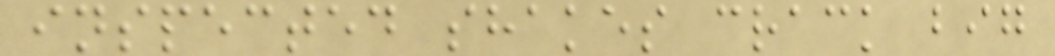inspected shakes crack big
